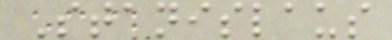Stanislaus
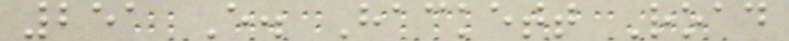251 E. Hackett Road
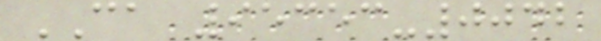CA 95353-0042
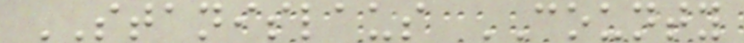STANISLAUS COUNTY
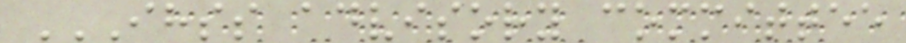IHSS ADVISORY COMMITTEE
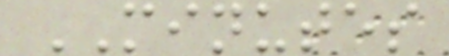MINUTES
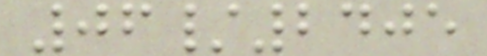06/2405
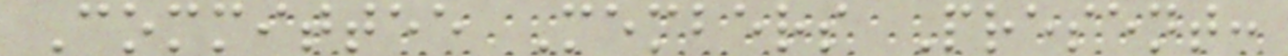Committee Members Present:
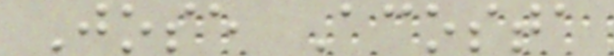Jose Acosta
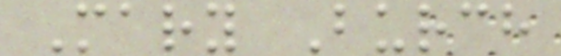Mary Burch
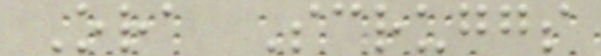Ora Scruggs
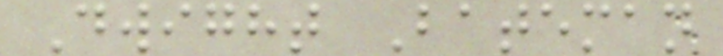Dwight Bateman
